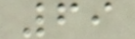69
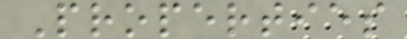Properties
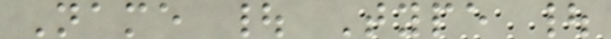Name | Type |
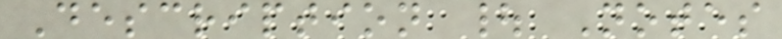Description | Notes
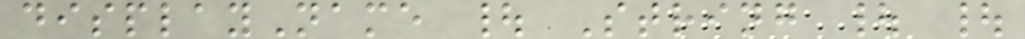displayName | String | |
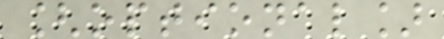[optional]
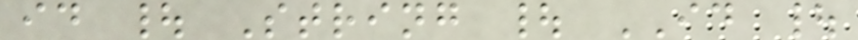id | String | ID |
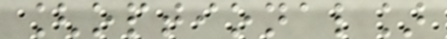[optional]
